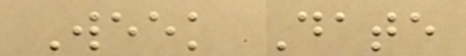Week Date
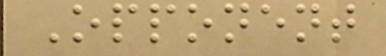Opponent
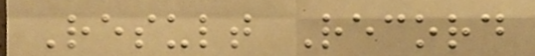Result Record
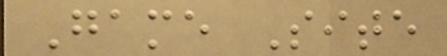Game Site
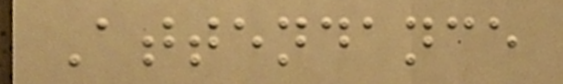Attendance
